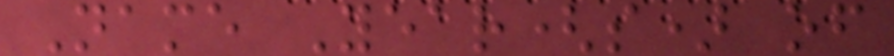Name Year(s) of
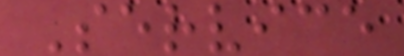Service
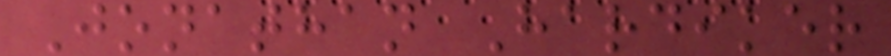Jonathan Hardiker
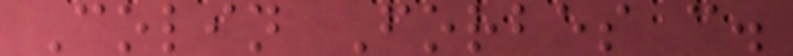Colin Forbes c.
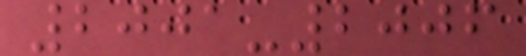2001-2006
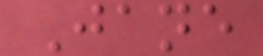Jane
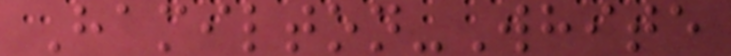Hamilton-White
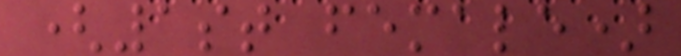(1st female)
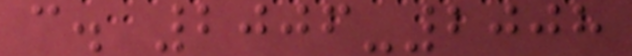c. 2006-2008
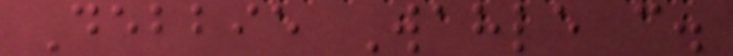Debbie Wahle c.
